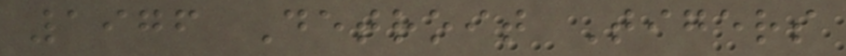1976 Detroit Tigers
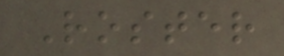Roster
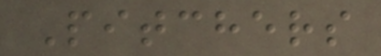Pitchers
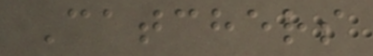Catchers
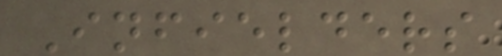Infielders
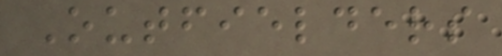Outfielders
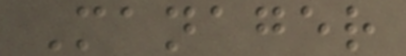Manager
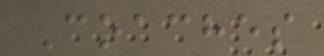Coaches
